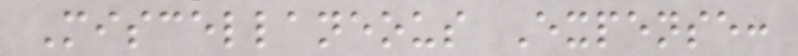Miscellaneous Expense:
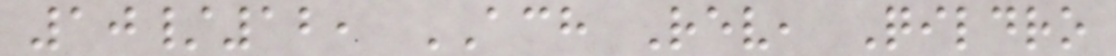10/12, ACH Rev, Qildro
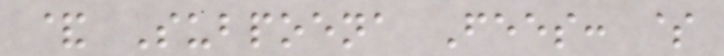& Subpoena Fees: $
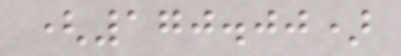(170.00)
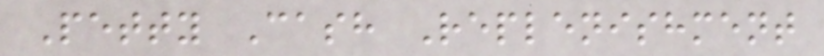Petty Cash Replenishment
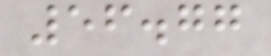56.77
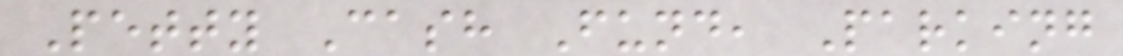Petty Cash Fund, Parking
